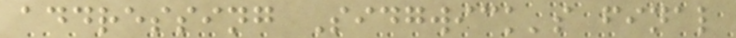addressing Sidgwick's final
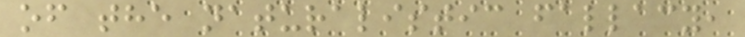of the naturalistic fallacy,
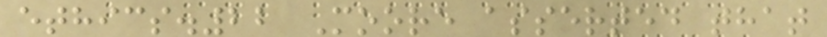ethics.22 Moore asserted that
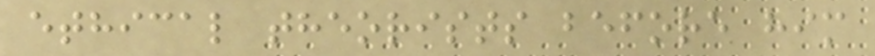ethical theorists before him
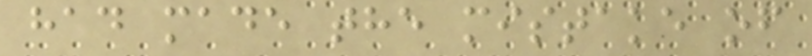had made the mistake of
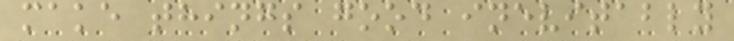make things good inevitably
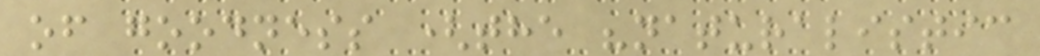of goodness (the "naturalistic
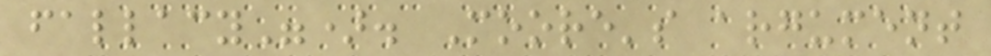fallacy"). Moore's argument
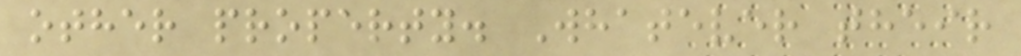other property. Whatever their
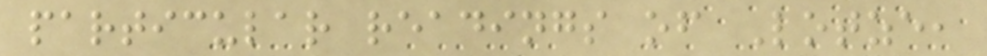particular readings of Lotze,
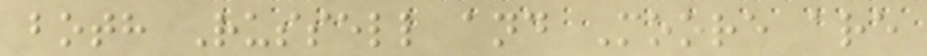both Russell and Moore are
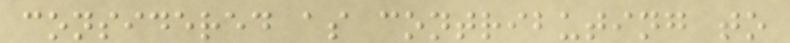considered as contributing to
